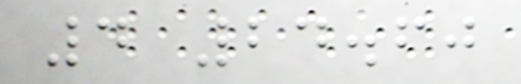4 24.60
